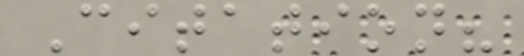Citation?
